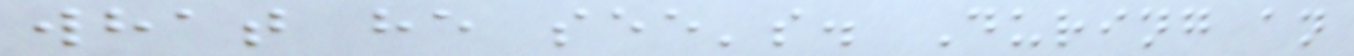what he see's. During an
